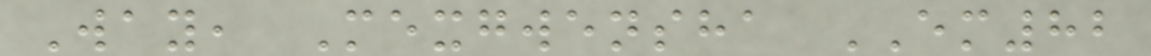Way, Mexgwensha EM82
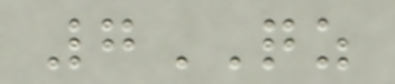7QZ
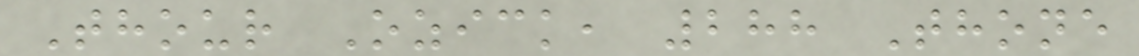Thour Ozick, 288 Thone
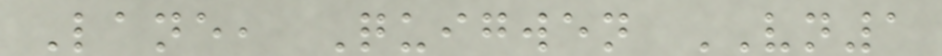Lane, Quigwen VN1
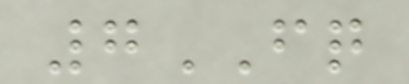7FQ
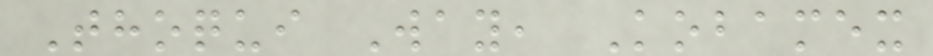Thoqui Way, Kobamex
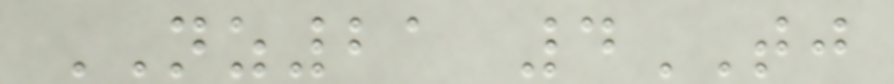NZ21 4TJ
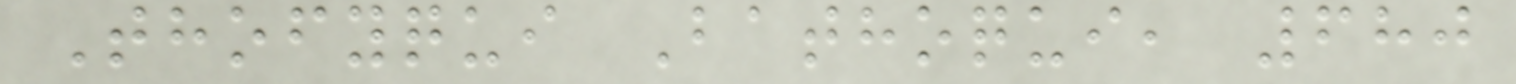Thofyqui Bathoqui, 680
